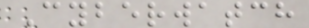Cyberwatch
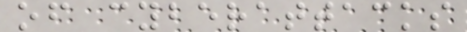of cyberattacks
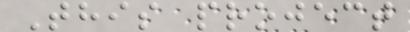This project
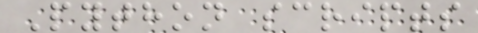Python scripts
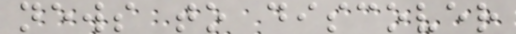news to discover
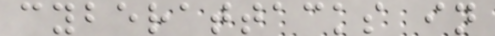cyberattacks in
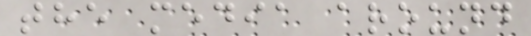the media around
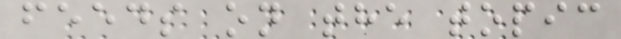feeds on the topic
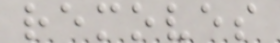removes
